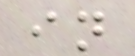in
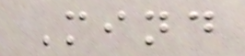Mind
